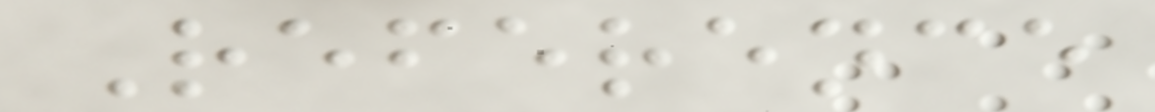Reference
